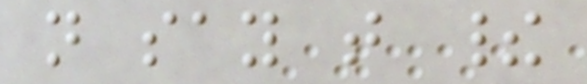not say that their
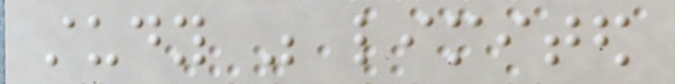study was limited
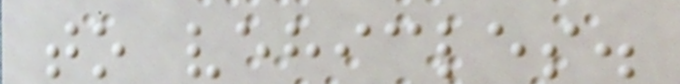to vehicles.
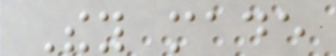They made
